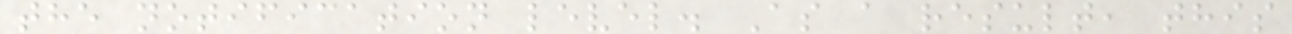the notification level. As a result, this
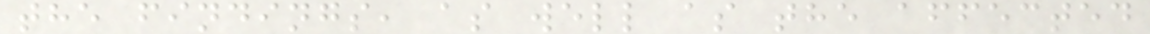the findings, as well as the affected
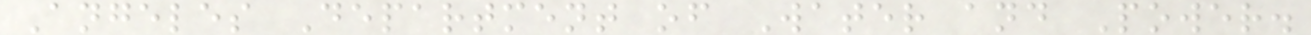Angeles Department of Water and Power.
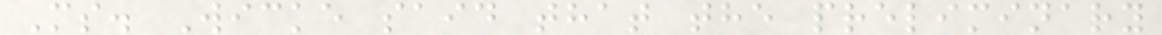Ms. Wicke said that the preliminary
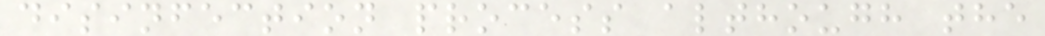disinfection process although the
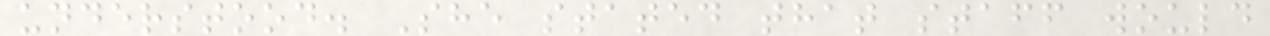understood. She stated that staff would
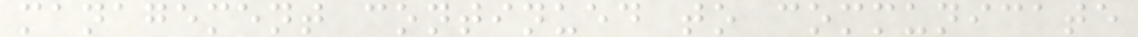management continued to communicate
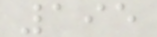195
